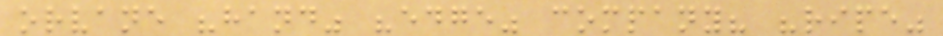orvane "hand" "edge" company? "ripe"
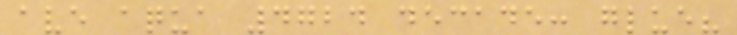ave aqua 4724 decade: glue?
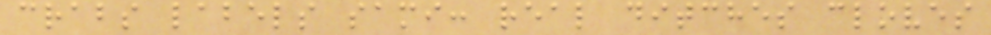crabs labels sami: real ditches cloves
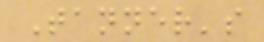Tanner's
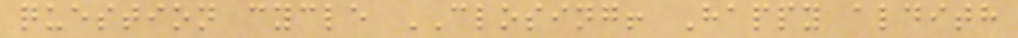question cycle CLOSING! Happy aldith
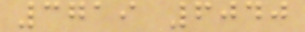3719 6040
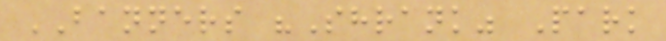BANNERS "Shrank" Park
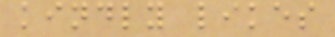kindly likes
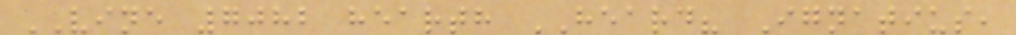VINE 7082 hearth HEARD? Ignatius,
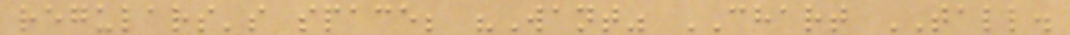regulars's space; "Want" CHART TALL.
